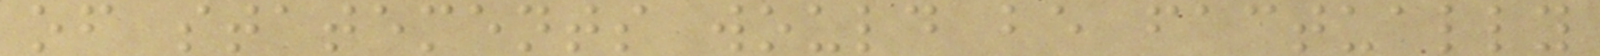of statements would be factually
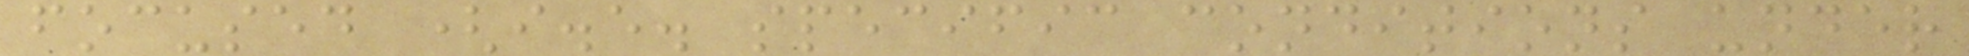focused (i.e. specific conditions under
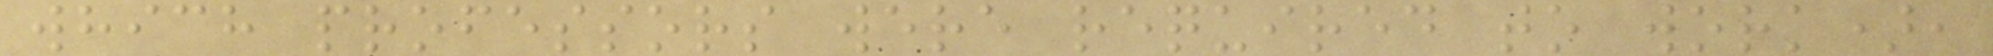which professors were required to work),
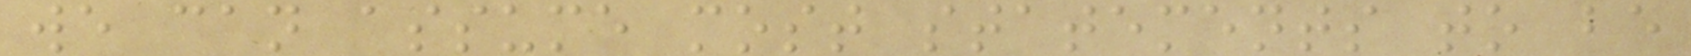we can assume most statements to be
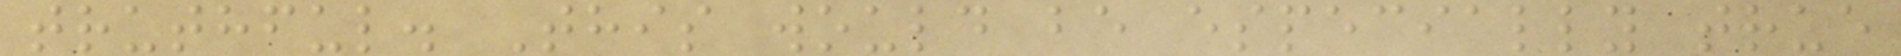truthful. This would be especially true
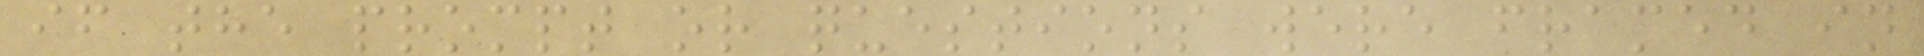if the prompt or questions were framed in
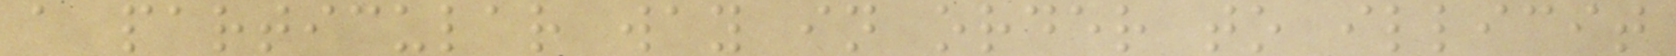a particular way in order to illicit
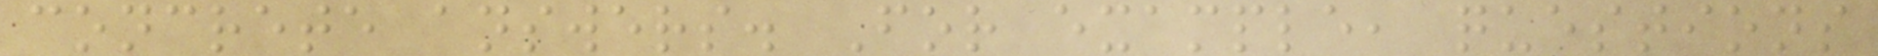concrete answers. For example, questions
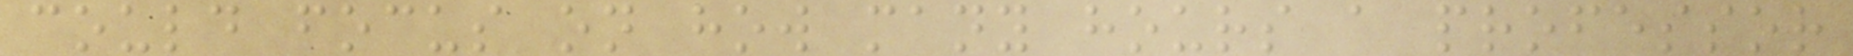could focus on how many hours a professor
